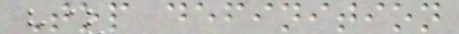Top definition
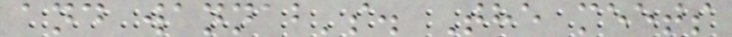and wannab's. The meets
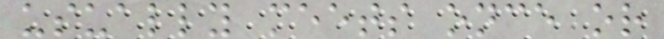usually meets once or
